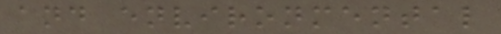and environmental
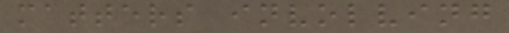matters involving
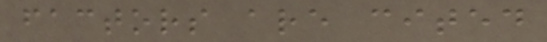factors are cited
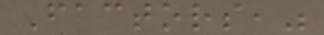Factors,"
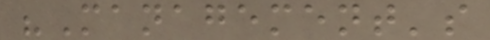"Management's
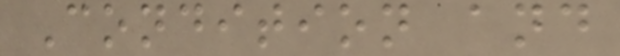Condition and
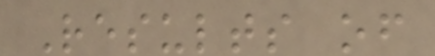Results of
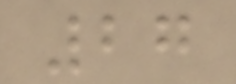27
